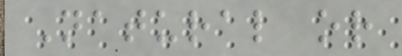Natural or
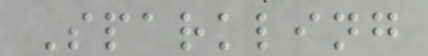Sparkling
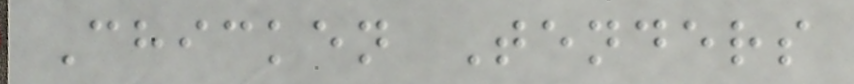Chicken Tenders
